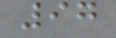97
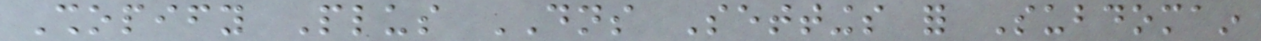Shopify Plus DNS Settings for Subdomain
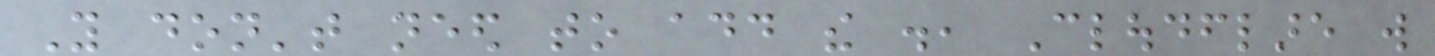You don't need to add the ., Cloudflare will
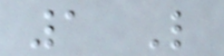1 Like
